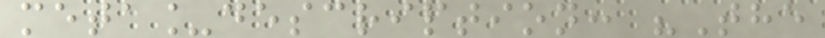meta_description: "The
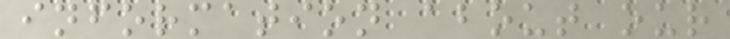information about our
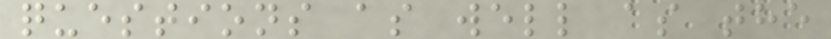questions as well as the
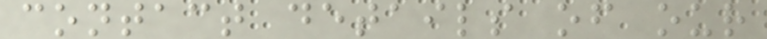contact details of our
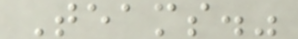Teams."
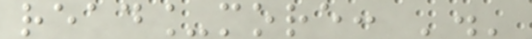read_more: '.'
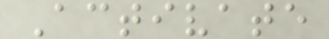Activate
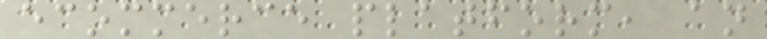ecommerce platform, an
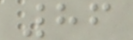86
